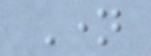Name
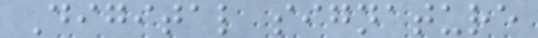Digital signature
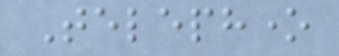Telephone
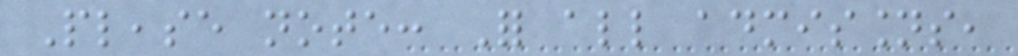Please note: For all admissions,
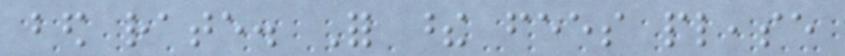bed rate. For these fees please
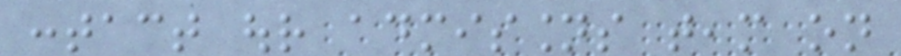contact our admissions team on
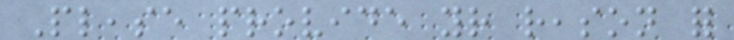Please provide your reason for
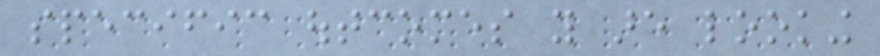specific outcomes you are looking
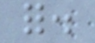for.
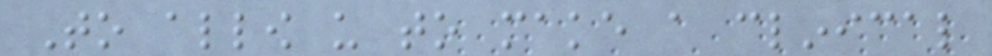To allow us to make a clinical
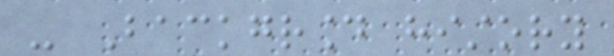- Background history
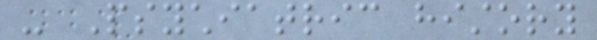- Psychiatric history
